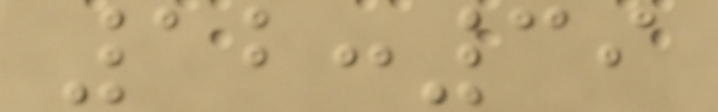12:39
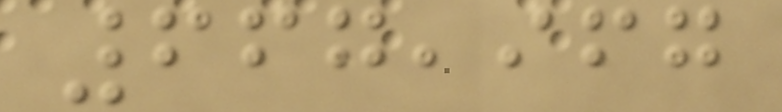667,967
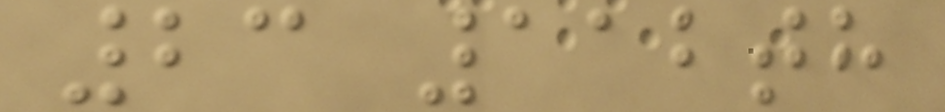23 112th
